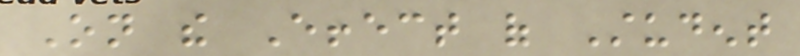On the Effect of Student
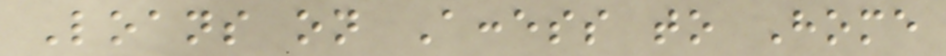Loans on Access to Home
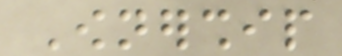Ownership
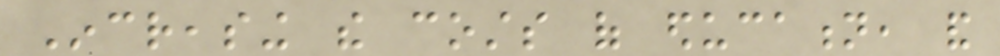Increasing the costs of education, and
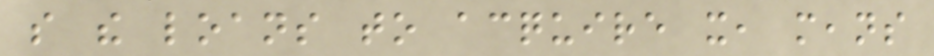so the loans to acquire it, means
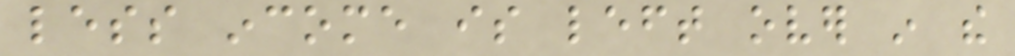less income is left over in the
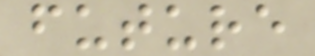future
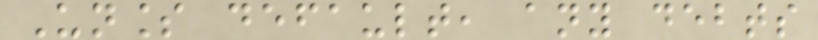Unless default, any debts
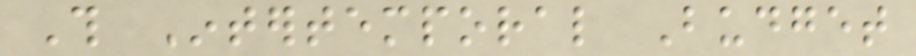This Intertemporal Budget
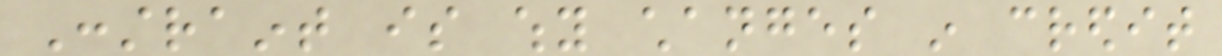Constraint is why changes in credit
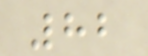82
